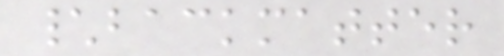\backmatter
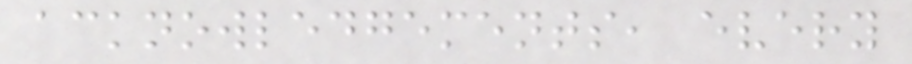acknowledgements, every
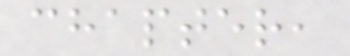chapter,
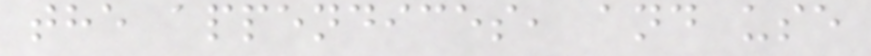the appendices, and use
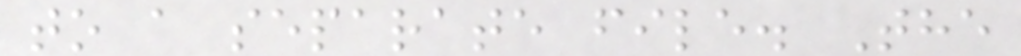to a separate file. The
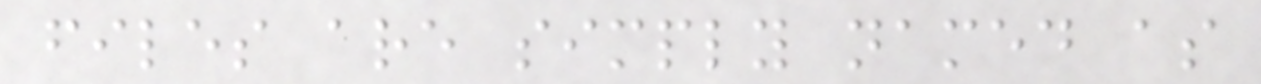files are simply named as
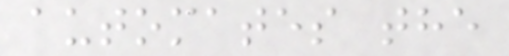automates the
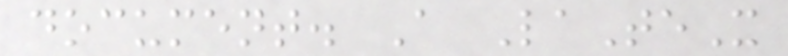document. A LaTeX
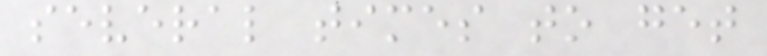several times to get
